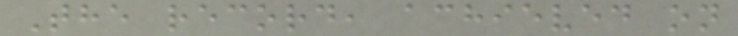The record, achieved on
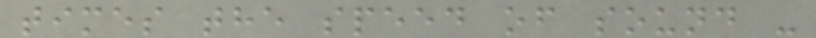times the speed of sound -
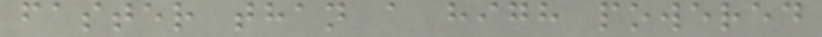faster than a high powered
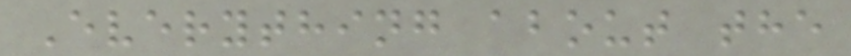Everything about the
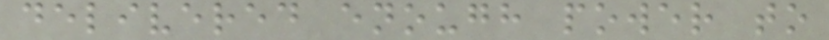delivered enough power to
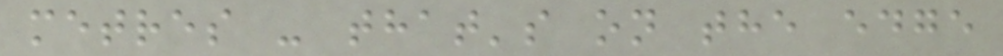metres - that's on the edge
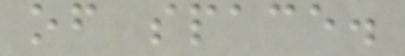of space.
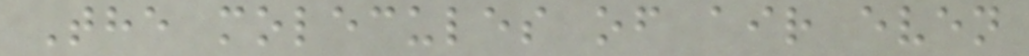The molecules of air even
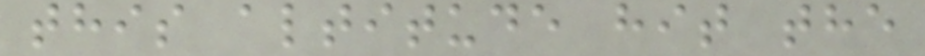this altitude hit the
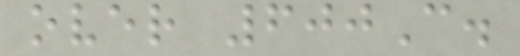over 600C.
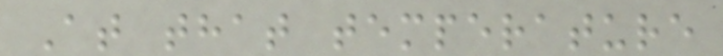At that temperature
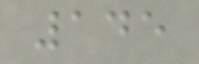145
